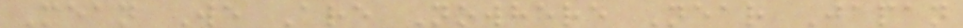Mean We Are Nowhere Near Japan
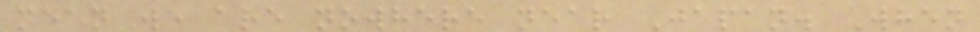mean we are nowhere near Japan. When
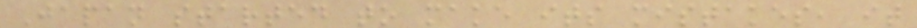Japan started to make its mistakes, it
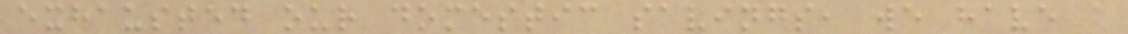exhausted our domestic savings, we have a
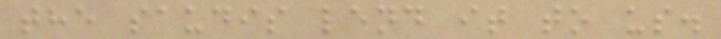the saudis lend it to us.
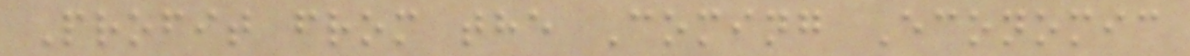Profit from the Coming Economic
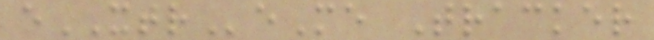eXTReMe Tracker
